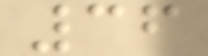36
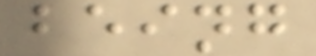being
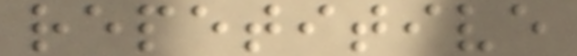repetitive
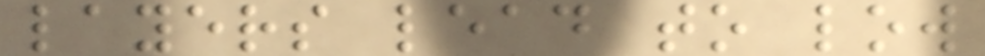layers lead to low
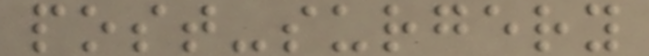post-surgery
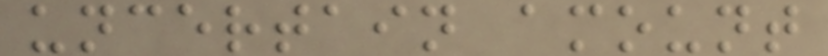uncertain amount
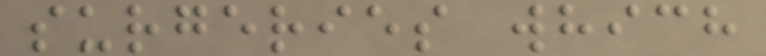surgeries which
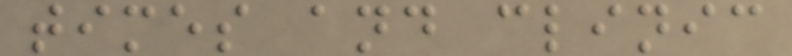times and clinic
